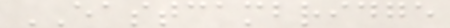EASTCAMBRIDGE
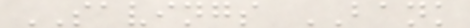SAVINGS BANK
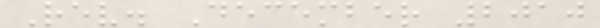Rev. December 2010
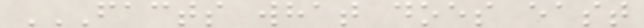FACTS WHAT DOES EAST
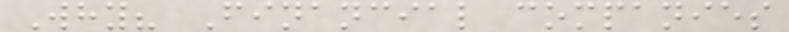Why? Financial companies
